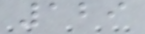129
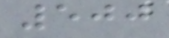500
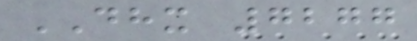DHX 7277
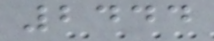2444
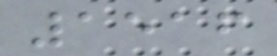1516
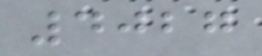4027
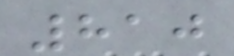810
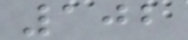102
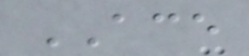ACE
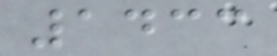1433
